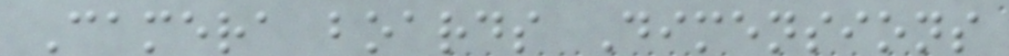Camera boards Dimensions
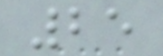25
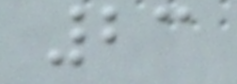23
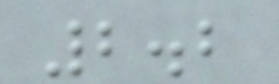2.2
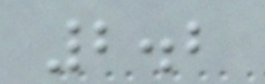2.2
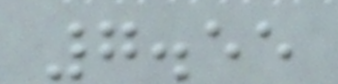7.55
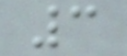3
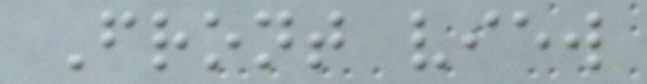Front view
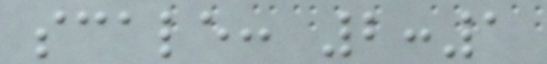scale: 2:1
